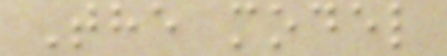The model
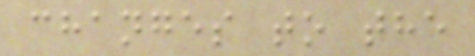changes to the
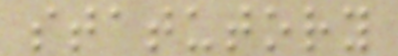statutory
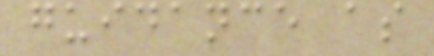guidance as
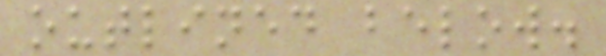outlined below.
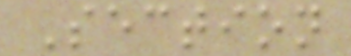Section
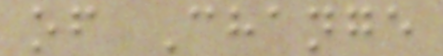of Change
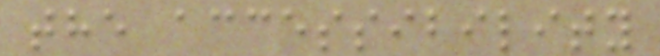the accessibility
